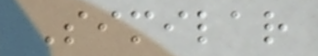Similar
